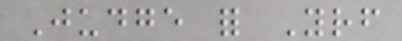Judge for Yourself
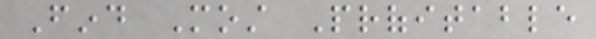Find Most Profitable
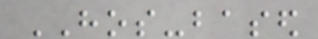HOS-based
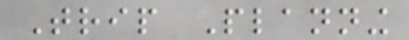Trip Planning
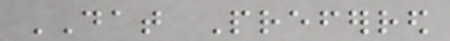DAT Preferred
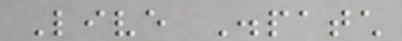Live Dispatch
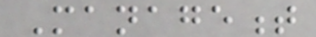Management
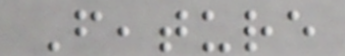Feature
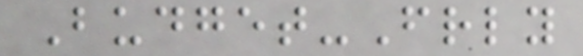Budget-Friendly
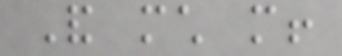And much more!
